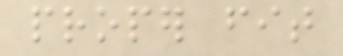proper fit
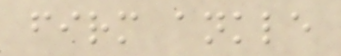firm ankle
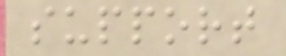support
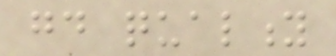good quality
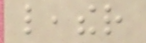leather
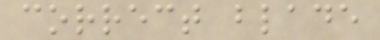correct blade
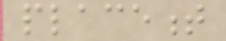placement
